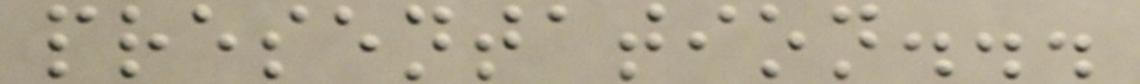presentation...
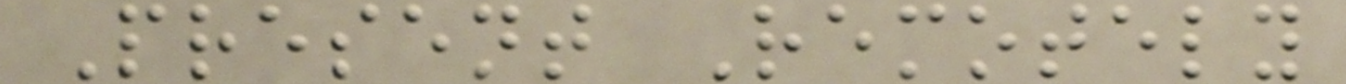Present Remotely
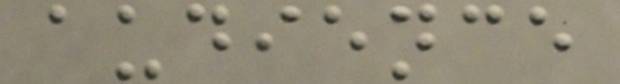audience
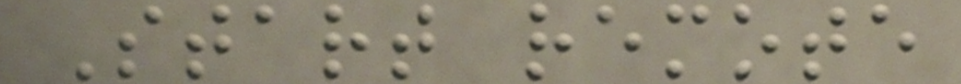Start remote
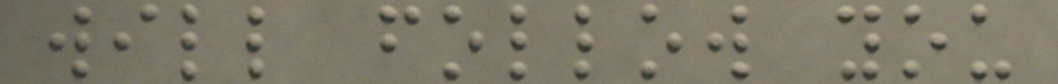will follow you
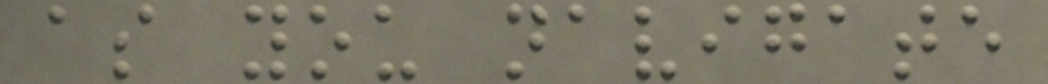as you navigate
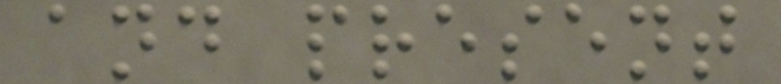and present
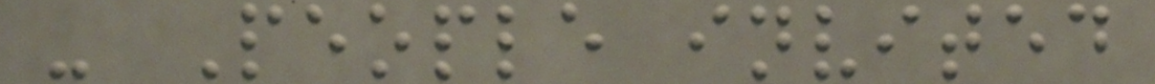- People invited
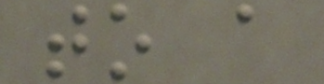to a
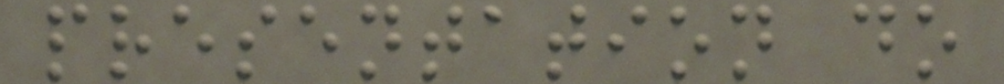presentation do
